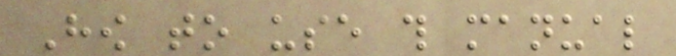How to use this manual
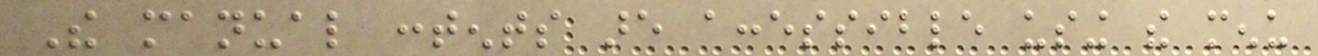The manual contents are accessible using the menu
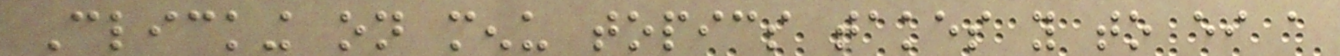Clicking on menu topics takes you to either a
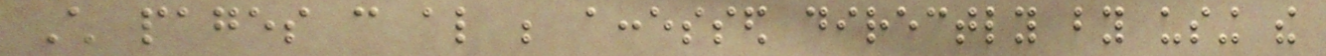Child pages can also be accessed directly by using the
